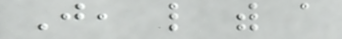Just, like with a
